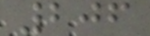206
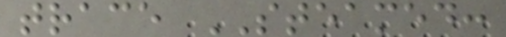trace STEAMED:
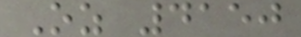Oz 4150
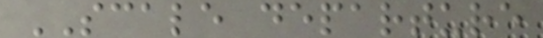SCALE departure
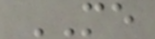ME
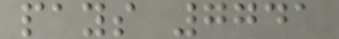pays 7741
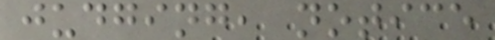judging, notice
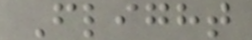Flight
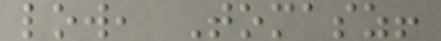low, Tomasz!
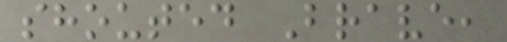shouted Brave,
